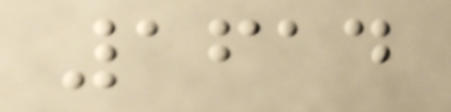1614
